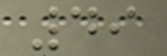49
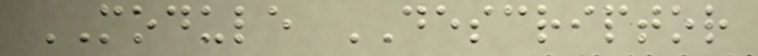MODULE DESCRIPTOR
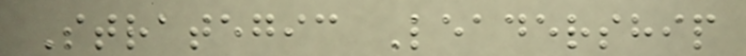Strategic Leadership
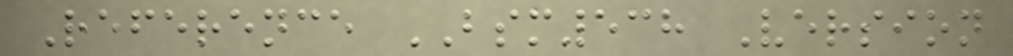Reference BSM538 Version
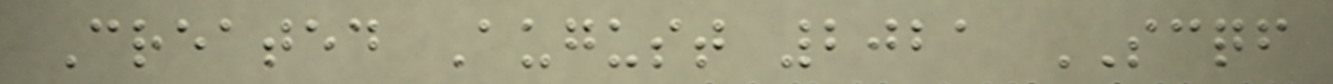Created August 2021 SCQF
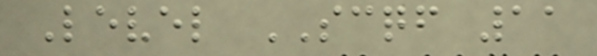Level SCQF 11
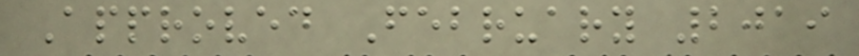Approved February 2019
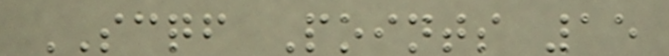SCQF Points 15
